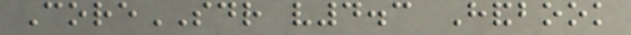CoreSDR v4.3 Handbook
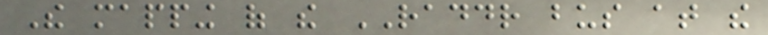The mapping of the RADDR bus at the
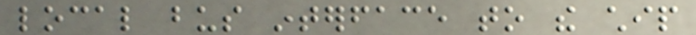local bus interface to the chip
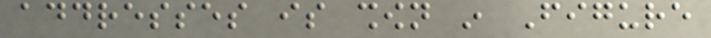addresses is shown in Figure
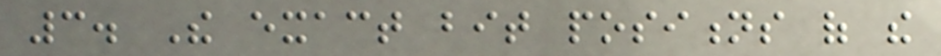3. The exact bit positions of the
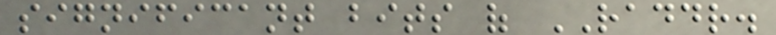significant bits of RADDR.
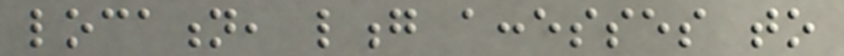location, long accesses to
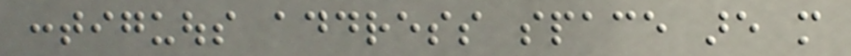contiguous address space are more
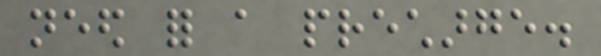need for a precharge.
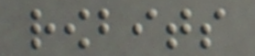rowbits
